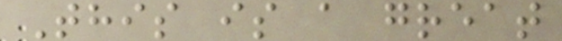This is a great
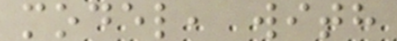model, with
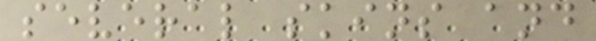several skins and
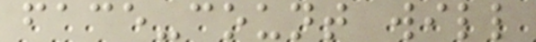face-count will
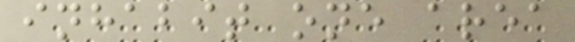inhabit one area
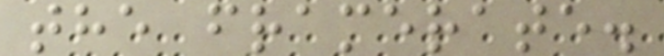the framerate.
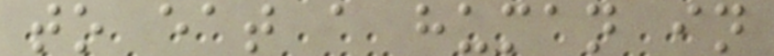to eat a human in
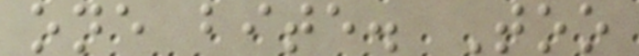one bite. Too
